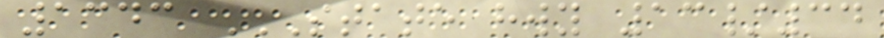1343 STATE HWY 13/34
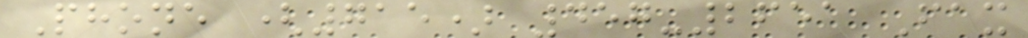Phone (715) 457-2651 Fax
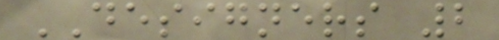DESIGNERS 2
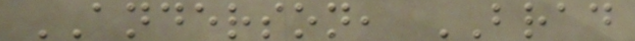ANDERSON, BRAD
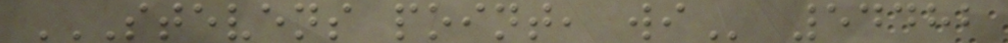STEVENS POINT, WI 54482
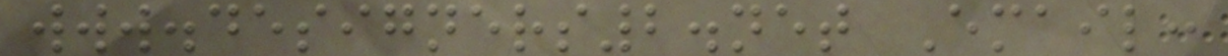www.designers2.net Email:
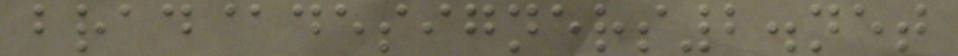brad@designers2.net
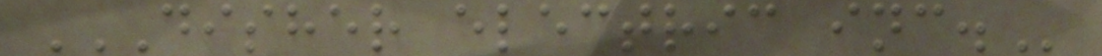DISHER ELECTRIC INC.
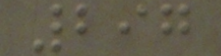297
